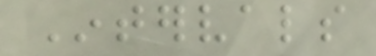Intervals
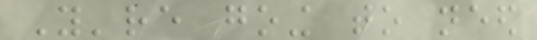You're going to need
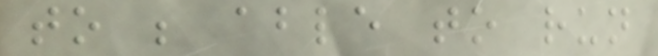to be able to run
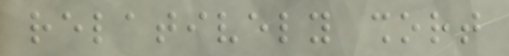relatively short
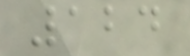124
